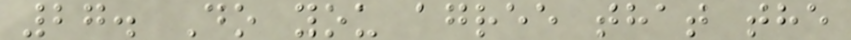27. Do you agree that the
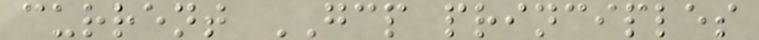current GCP principles
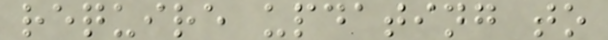require updating to
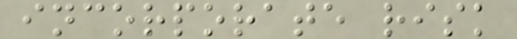incorporate risk
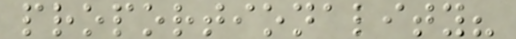proportionality?
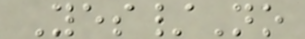Yes/No
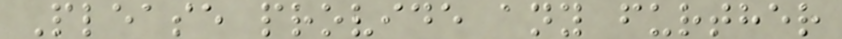Please provide any further
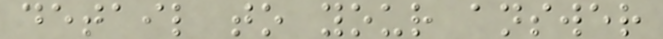detail to your answer
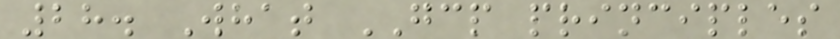28. What GCP principles
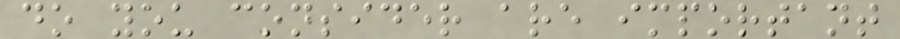do you consider are important
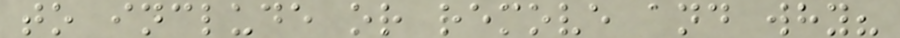to include or remove and why?
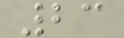23
